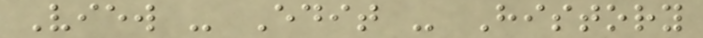View - Edit - History
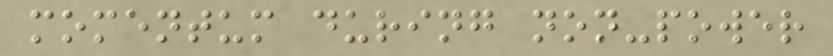momentum during non-power
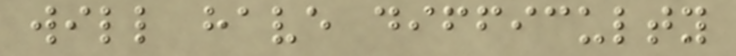will have difficulty
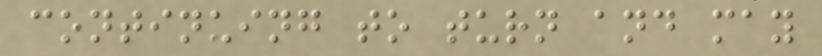continuing to turn and may
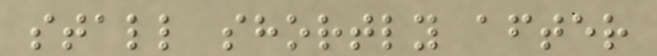stall shortly after
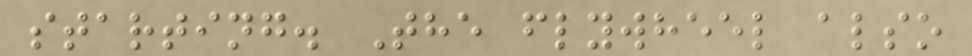starting. The flywheel also
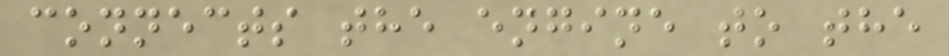connects the engine to the
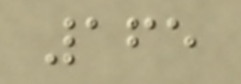165
